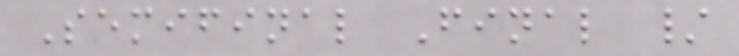Semifinal Final /
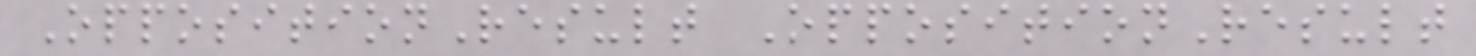OppositionResult OppositionResult
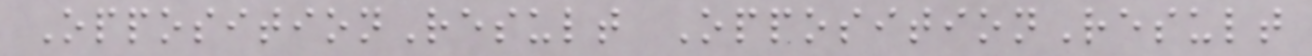OppositionResult OppositionResult
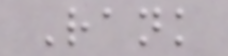Rank
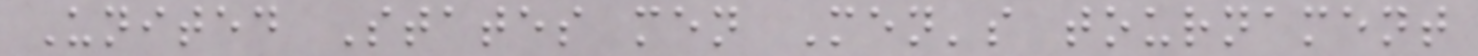United States men Men's tournament
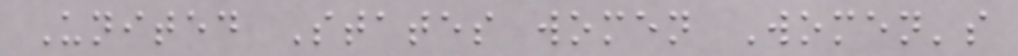United States women Women's
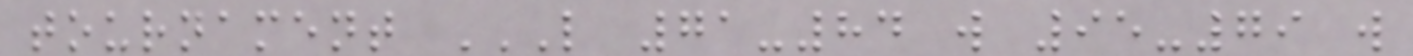tournament L 71-84 W 95-79 W
